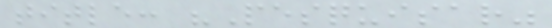title: "Pesquisar"
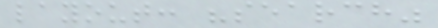layout: "search"
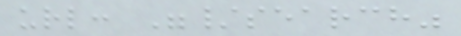url: "/search"
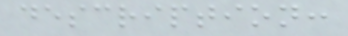description:
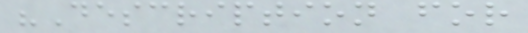"Description for
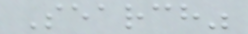Search"
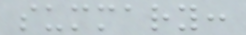summary:
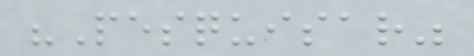"Pesquisar"
